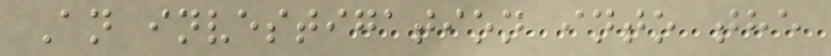An investigation into the
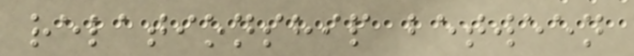relationship between
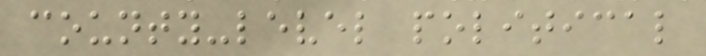county-level political
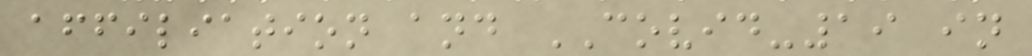affiliation and COVID-19 in
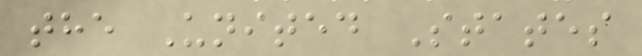the United States
